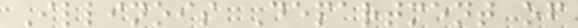Illinois Department of
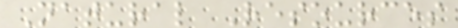Natural Resources
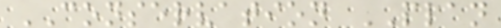CONSERVATION PLAN
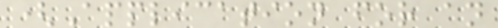(Application for an
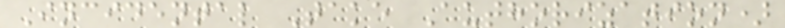Incidental Take Authorization)
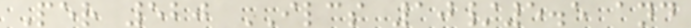Per 520 ILCS 10/5.5 and
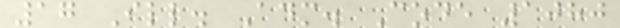17 Ill. Adm. Code 1080
